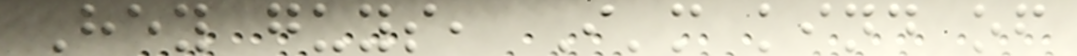Hey guys, I'm kind of
